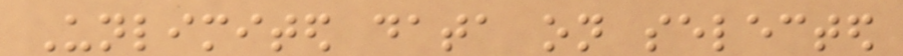Unlimited data on selected
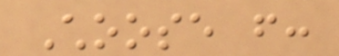Choose from:
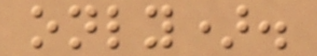only).
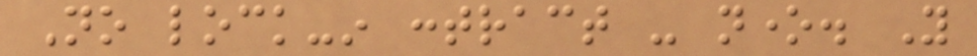No lock-in contract - none. You
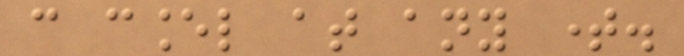can cancel at any time.
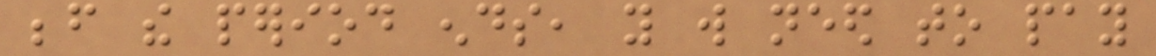before the period ends, you will need to pay
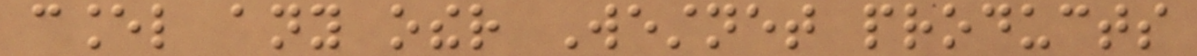cancel any other Westnet products
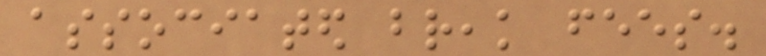associated break fees.
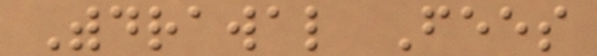Withdrawal Fees
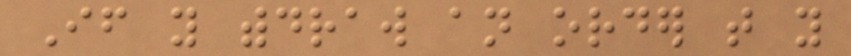If you withdraw an order that you
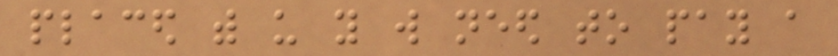placed with us you will need to pay a
